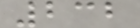232
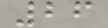26
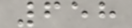658
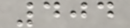404
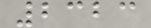2323
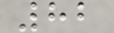82
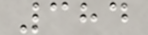384
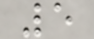5
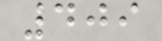409
